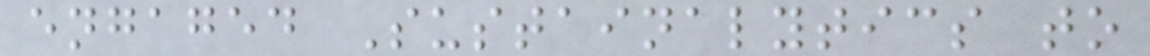engaged Sustainalytics to
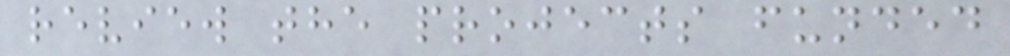review the projects funded
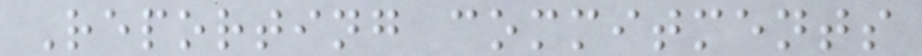Reporting commitments
